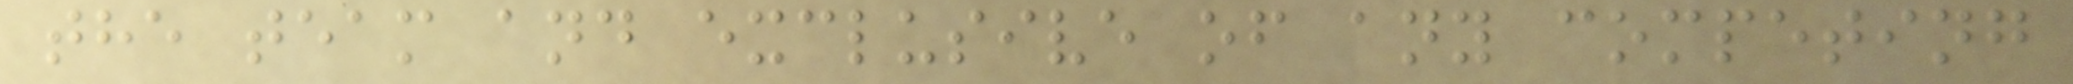the team and exclusive of any competing
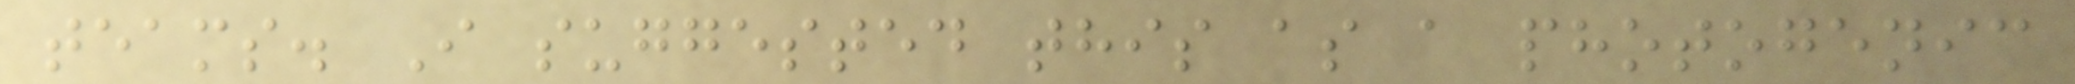teams. I suggested this as a photogenic
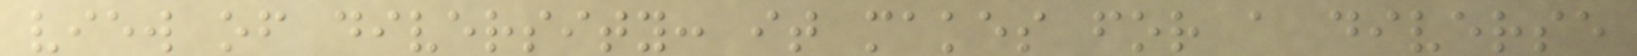view of diversity: it makes for a diverse
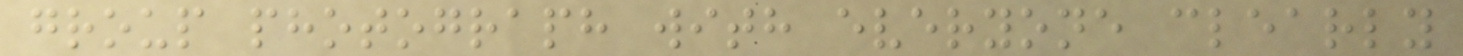group photograph with everyone clearly
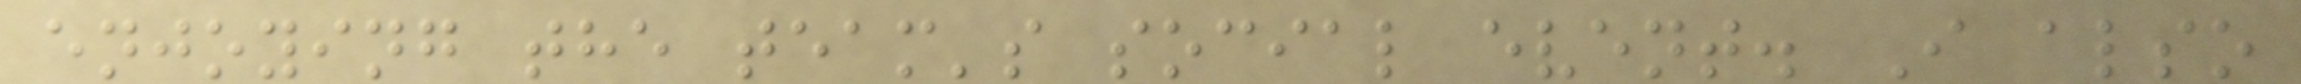enjoying the team's social event. I also
